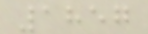1857
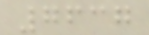7637
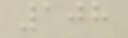108
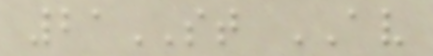21ST AV
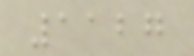1127
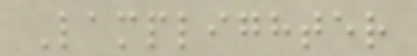Lamplighter
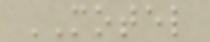MOTEL
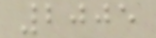2005
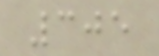305
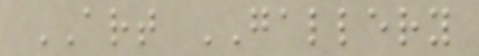ART GALLERY
